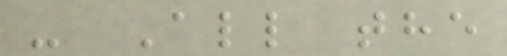- All the
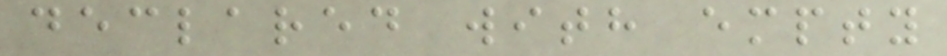declared with empty
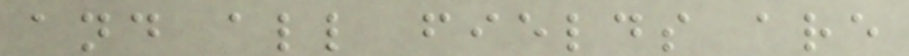and all fields are
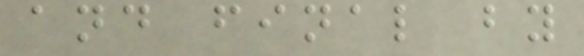and final by
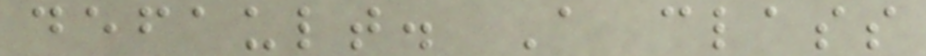default. A class
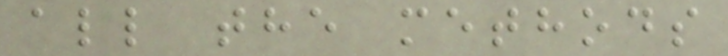all the methods
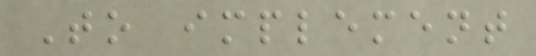To implement
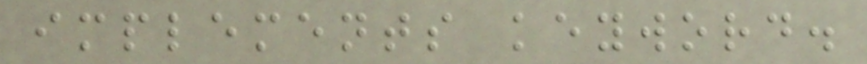implements keyword.
